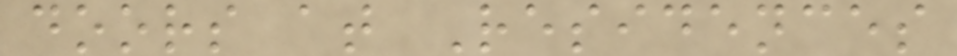doors at Residences
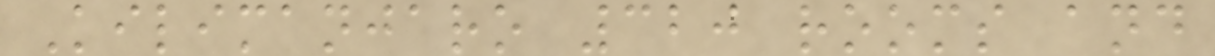Kilimanjaro 320 rooms and
